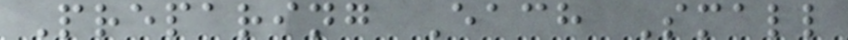Preparing Each Small
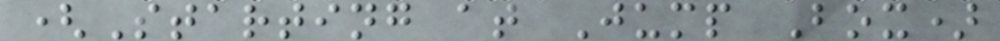(Starting at Jump Box)
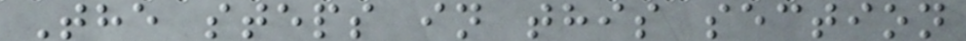The steps in this section
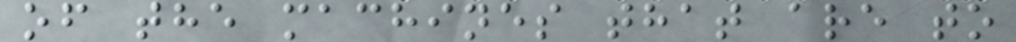of the machines that are to
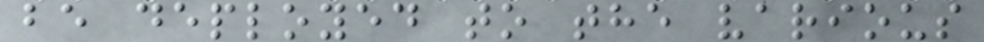be deployed to the various
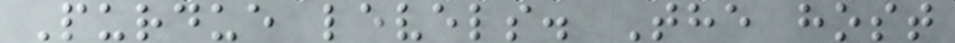Purdue levels. The host
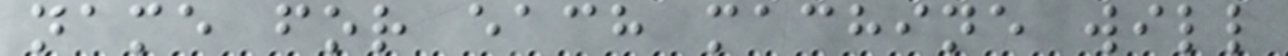name for each machine will
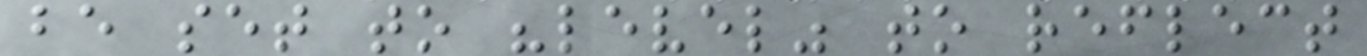be set to "level" to reflect
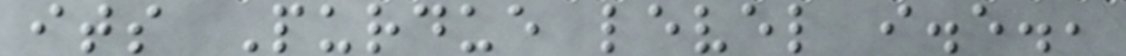its Purdue level i.e.,
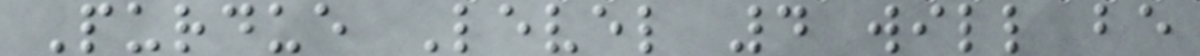Purdue Level 4 will be
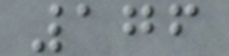176
